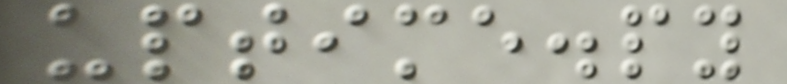uptime.py
